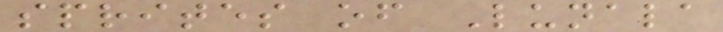sprites of Lunala
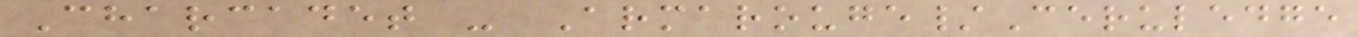Charcadet - Armarouge/Ceruledge
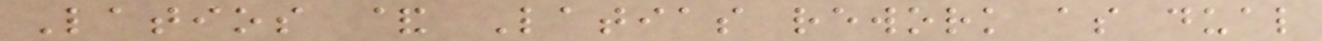Latios & Latias rework as dual
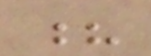?
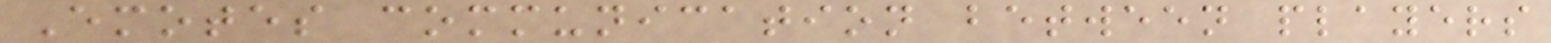Emotes communication between players
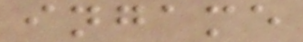ingame
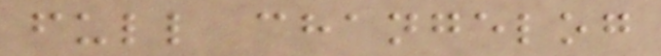full changelog
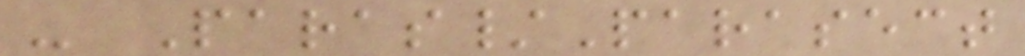- Paras/Parasect
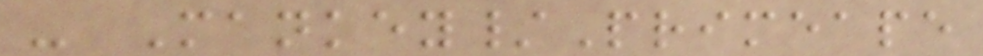- Mankey/Primeape
